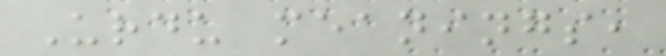Urdu meanings,
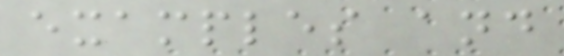examples and
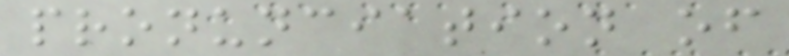pronunciation of
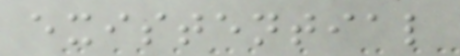existential
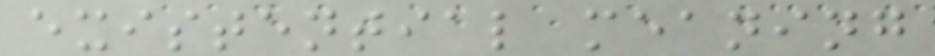existential meaning
